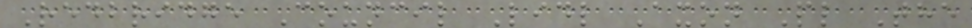Redbridge Council Lidl Axon Pl The
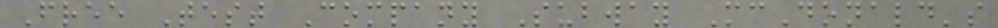Free Test Company Subway McDonald's
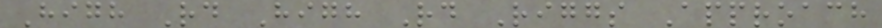High Rd High Rd Riggs Approach
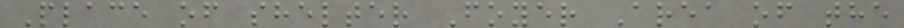Place of shelter Foyer Area of the
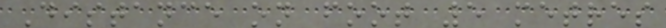Distance on foot 5 metres
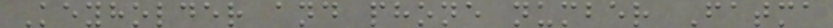Keyholder and phone number Fatma
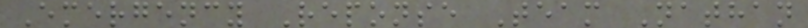Emergency Reponse Team Nathan
